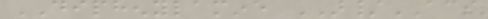DIPHENYLAMINE AR/ACS
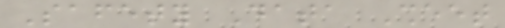Safety Data Sheet
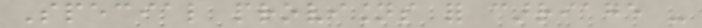Special provisions for carriage -
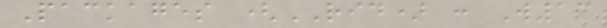Packages (RID) : W13
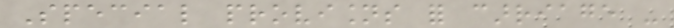Special provisions for carriage -
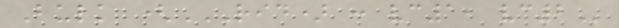Bulk (RID) : VC1, VC2
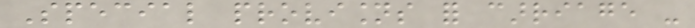Special provisions for carriage -
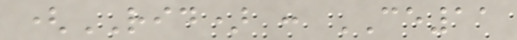(RID) : CE11
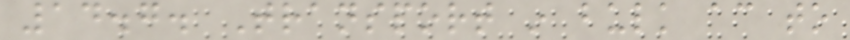14.7. Transport in bulk according to
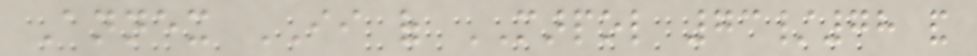Annex II of MARPOL 73/78 and
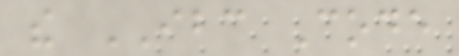the IBC Code
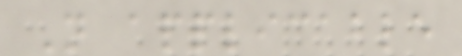Not applicable
